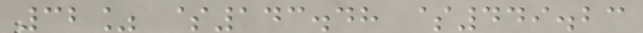32% $143.48 $449.23
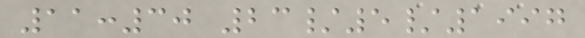11:30 23/5/1997
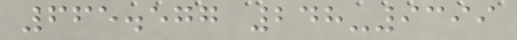665.577 248-9399
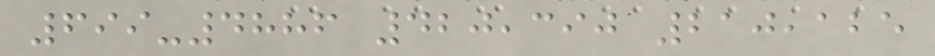699-4886 420,390 210,125
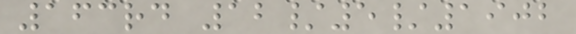163rd 12/5/1902
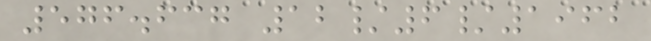576.637 12/6/1962
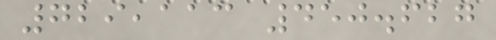729,113 450.627
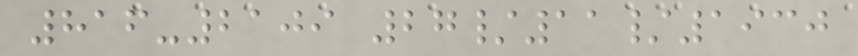816-2109 27/11/1930
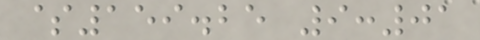$159.25 9:01
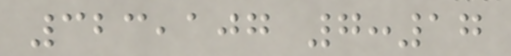323,107 7:17
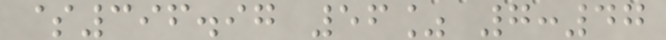$396.97 56% 7:47
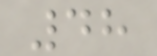48
